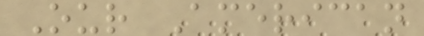Our American
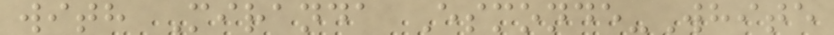with Miranda Esmonde-White
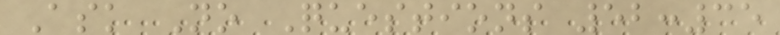Ask No Questions 52:35
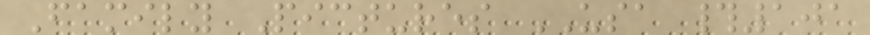Family Pictures USA #101
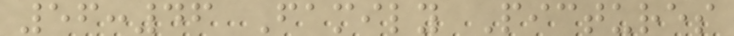56:46 Family Pictures
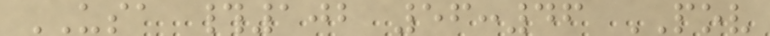USA #102 56:46 POV
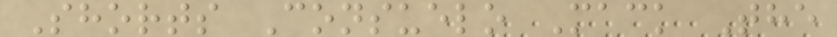Shorts Consuelo Mack The
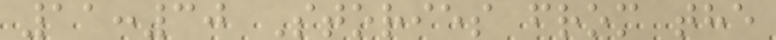11:30 Stories from the
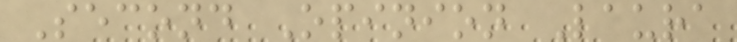Second Opinion Laura
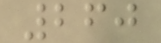260
